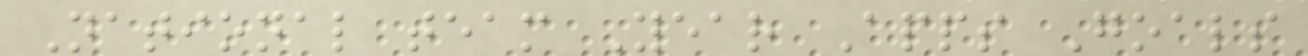National team Year Apps Goals
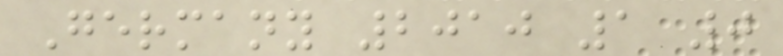Germany 2010 1 0
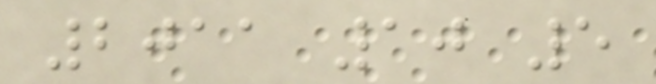2011 10 5
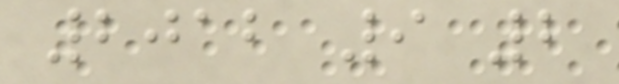2012 9 2
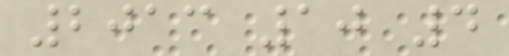2013 10 4
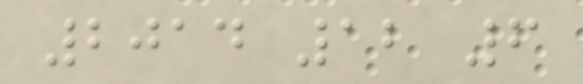2014 12 6
